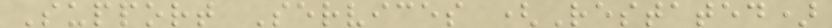Support Services (Restated)
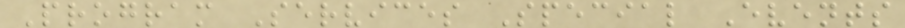Program Services Special Events
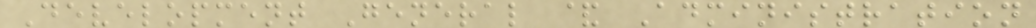Development General & Administration
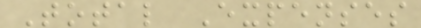Total Expenses
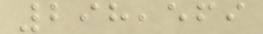298,569
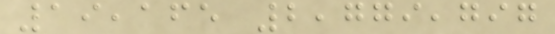19,165 2,779,797
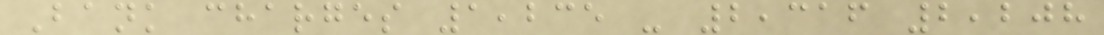Bank charges 1,235 - 2,316 2,208
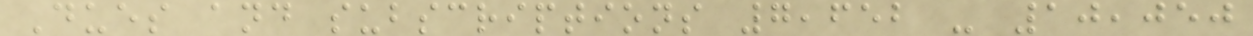Dues and subscriptions 7,652 - 10,050
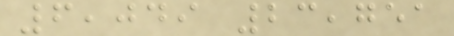6,049 23,751
